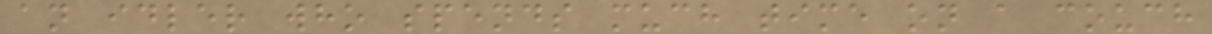an idler who spends much time on a couch
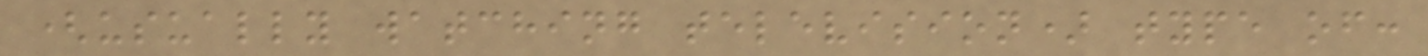(usually watching television) type of:
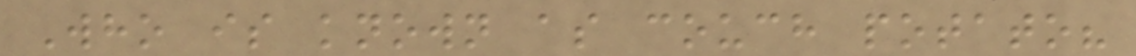Who is known as couch potato?
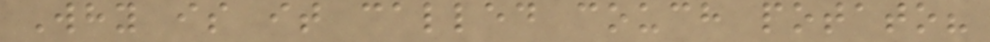Why is it called couch potato?
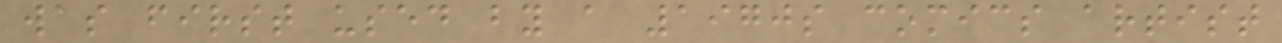was first used by a 1970s comics artist
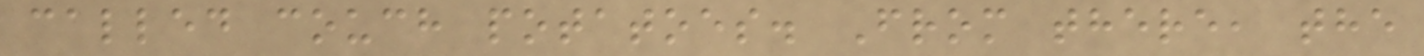called couch potatoes. From there, the
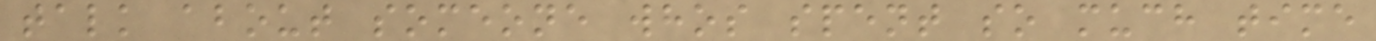talk about someone whos spent so much time
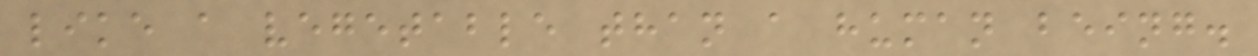like a vegetable than a human being.
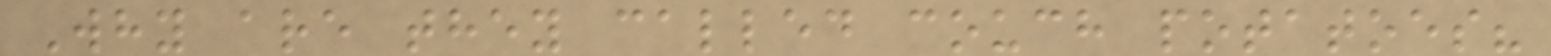Why are they called couch potatoes?
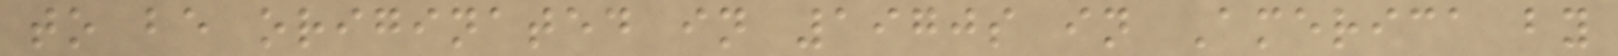to be originated in 1970s in America by
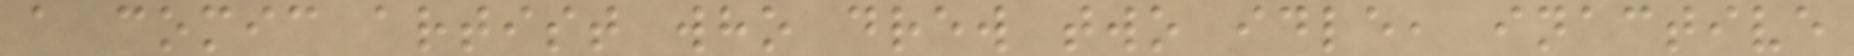a comic artist who drew two idle, inactive
